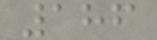186
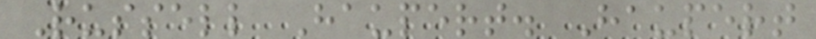Russell Haupert. Haupert
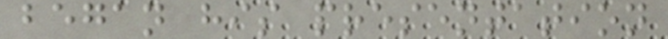began his presentation
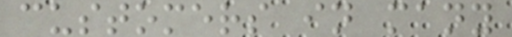customers in many
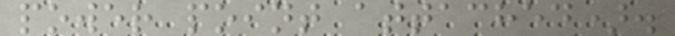power point attached).
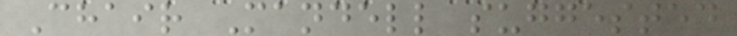Chair Mandell suggested
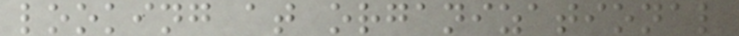looking at organizational
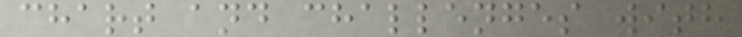chart and challenges with
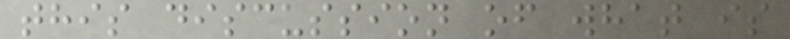this discussion of what is
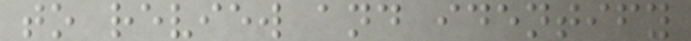to review and identify
